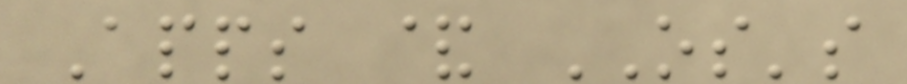Apps & OS's
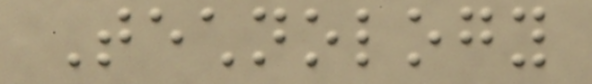Technology
